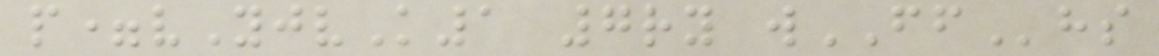p=vYjvK1 7ry wFFhs
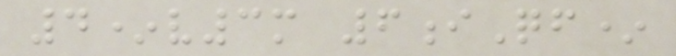4*v3m 6iQf*
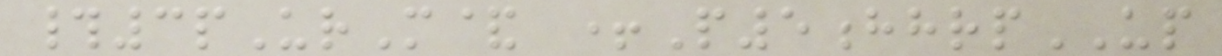#3pUrM& +P5hhrpUP
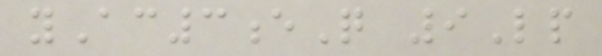yAc3eQ 9Lp
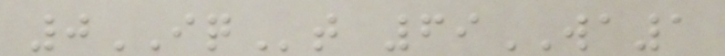0IQt 69WA1
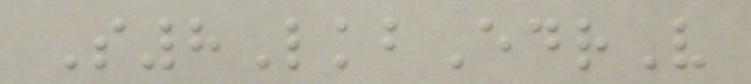S8LkbEdrV
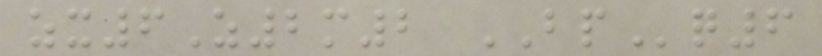zx6Z2m2 BPq6
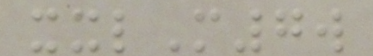xxlM7w
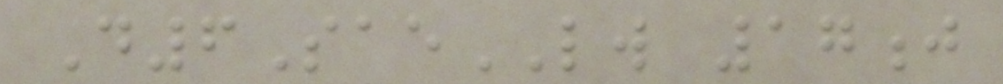D6SaeLW 17j
